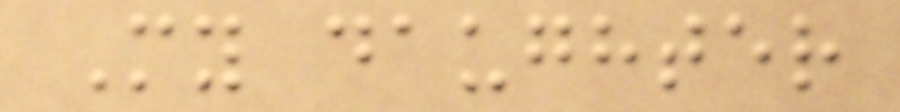My daughter
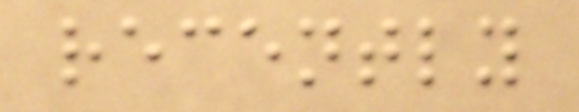recently
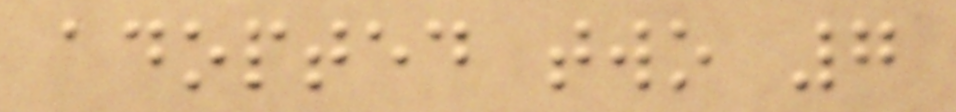adopted two 7
